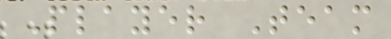Player Team
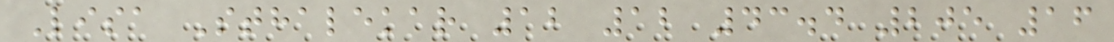Lisa Sthalekar 12 12 43.4 205 16
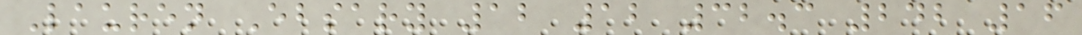Lauren Ebsary 12 12 32.3 242 16
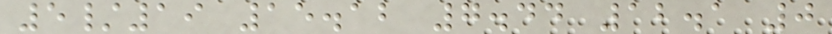5/19 15.12 7.44 12.1 0
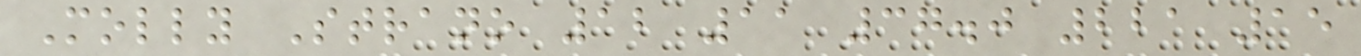Molly Strano 12 11 37.0 221 15
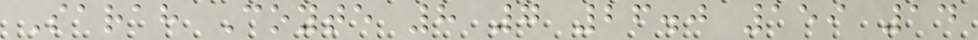Sarah Coyte 8 7 26.0 159 14
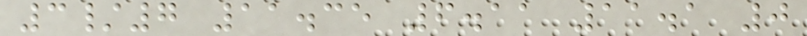3/7 11.35 6.11 11.1 0
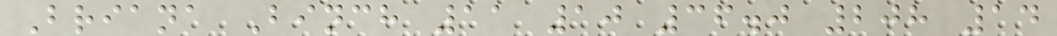Briana Binch 11 10 36.0 208 14
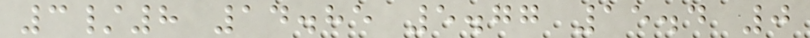3/8 14.85 5.77 15.4 0
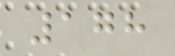178
